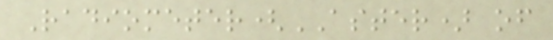Radiometer(ASTER) of
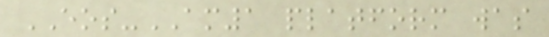EOS-AM1 platform was
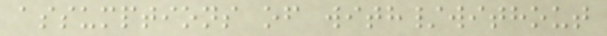assumptions of with/without
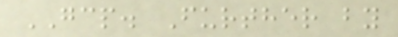GCP. Further by
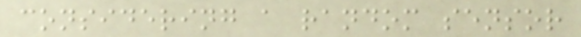considering a random sensor
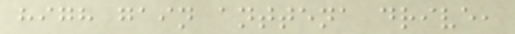high gain anttena drive,
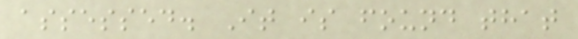assessed. It is found that
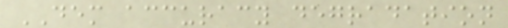DEM accuracy degradation
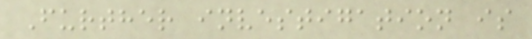Further investigation is
